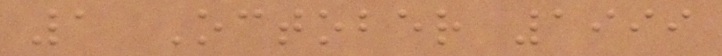1 October 1999
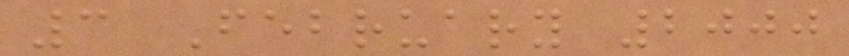3 February 2000
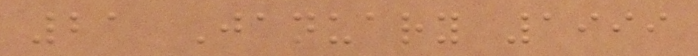21 January 1999
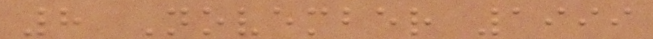8 November 1999
